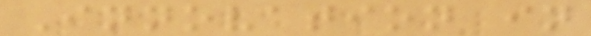Innovation in
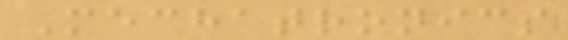Mechatronics
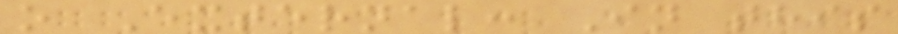o External: In this
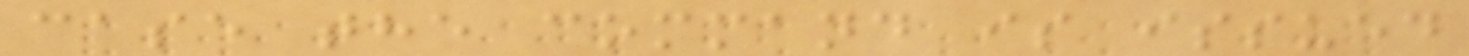case the command is issued
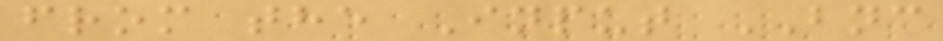from the Input BNC
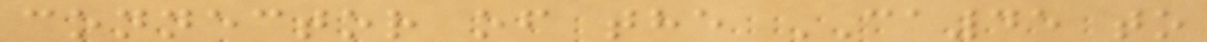connector of the CA45 to
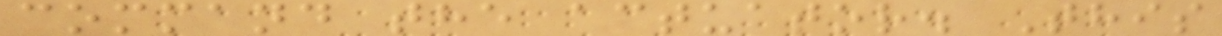command the actuator. This
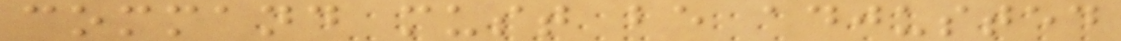command must be adjusted
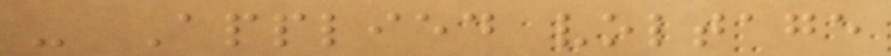- Applied voltage
